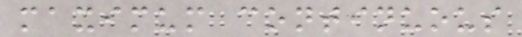maximum continuous
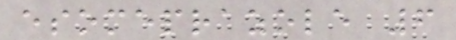esomeprazole 6
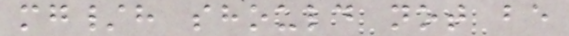mg/h should not be
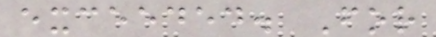exceeded. For
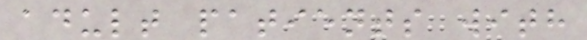adult patients with
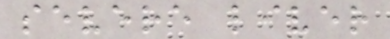severe liver
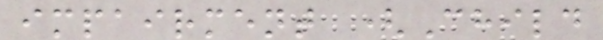impairment (Child
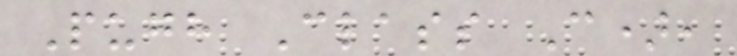Pugh Class C),
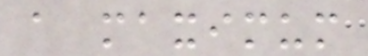a maximum
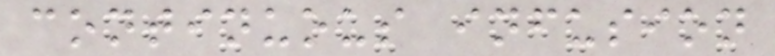continuous infusion
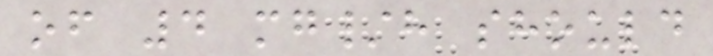of 4 mg/h should
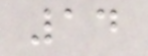14
